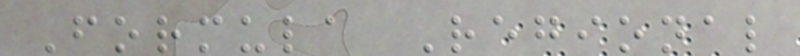Formula Regional
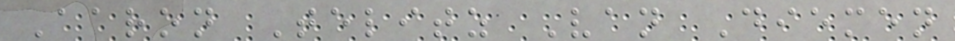Aaron Telitz Van Diemen
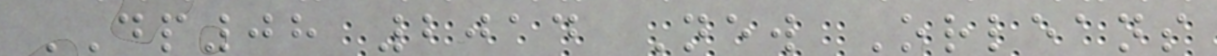DP08 2014 New Orleans
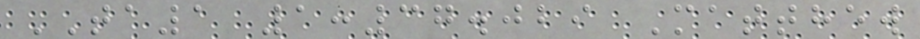TA1 1:37.029 Matthew
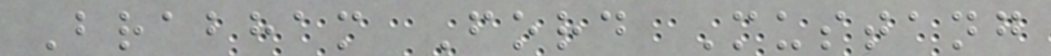Brabham Ford Mustang
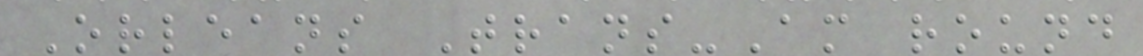Orleans Trans-Am round
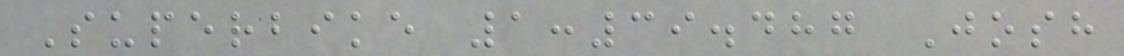Superbike 1:39.487 Josh
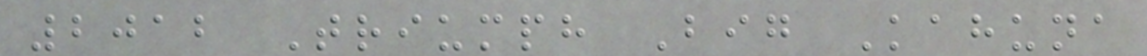2012 Triumph Big Kahuna
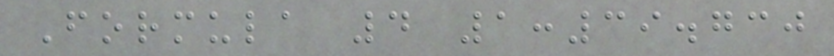Formula 4 1:39.730
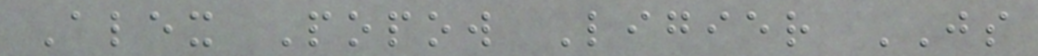Alex Popow Ligier JS
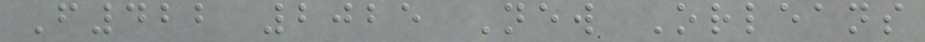F422 2025 New Orleans
